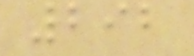292
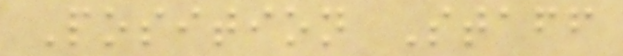Position Staff
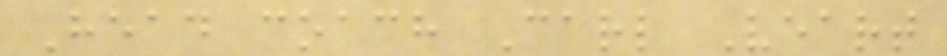Head coach Carl Veart
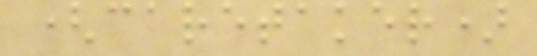(caretaker)
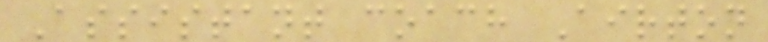Assistant coach Airton
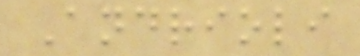Andrioli
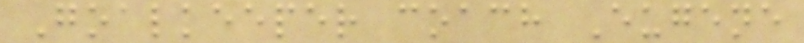Goalkeeper coach Eugene
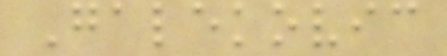Galekovic
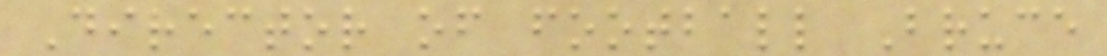Director of football Bruce
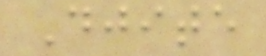Djite
